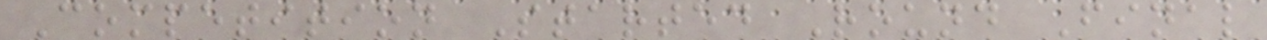Competition Started Round Final
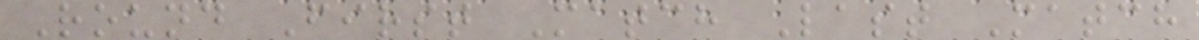Round First Match Last Match
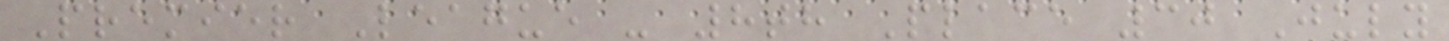Premier League - 8th Place 30 July
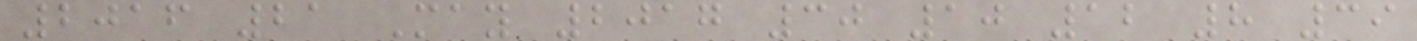2016 21 May 2017 30 10 12 8 39
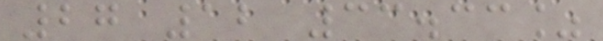27 12 33.33%
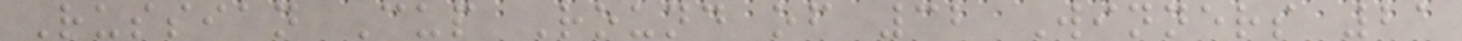Russian Cup Round of 32 Winners 21
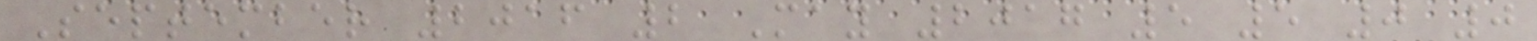September 2016 2 May 2017 5 5 0 0
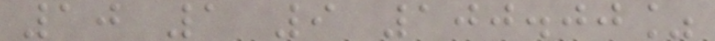10 1 9 100.00%
